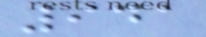941
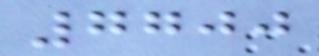7700
